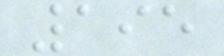195
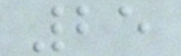25
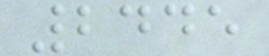2445
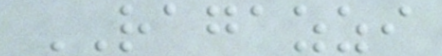RAGAZZI
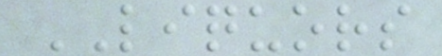LIQUORS
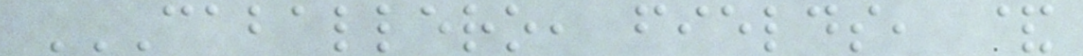CABALLERO, FIELDS, &
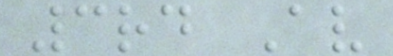3rd Av
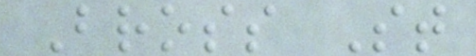Bross St
